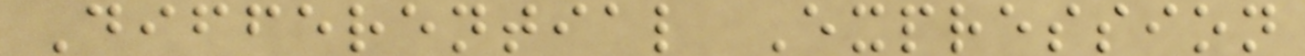Differential Expression
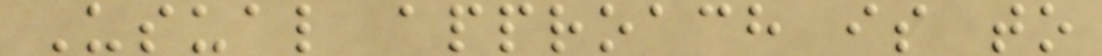Usual approach is to
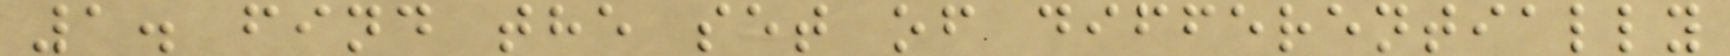1. find the set of differentially
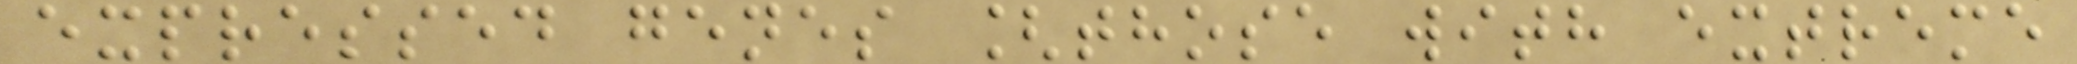expressed genes [those with extreme
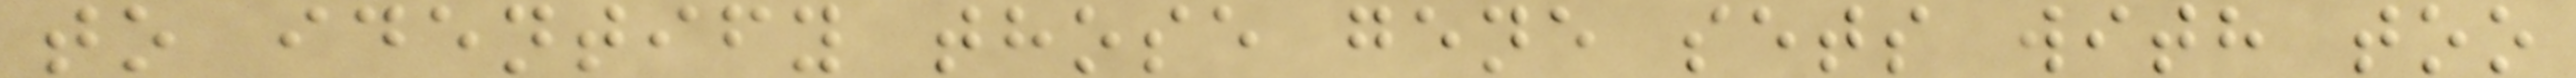to identify those gene sets with too
